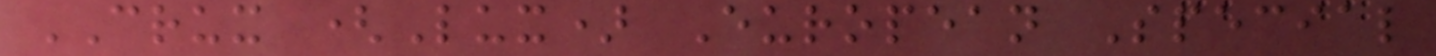CRUX (Lux) European Special
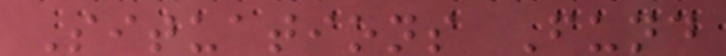Situations Fund
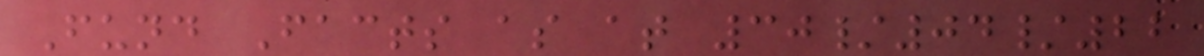Fund Facts as at 30/04/22
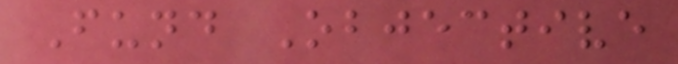Fund Objective
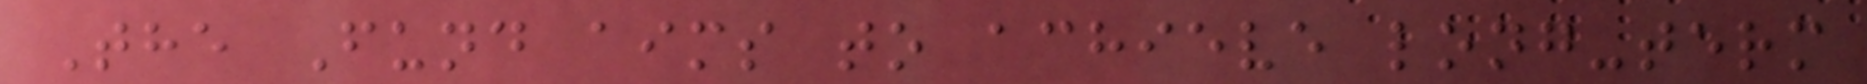The Fund aims to achieve long-term
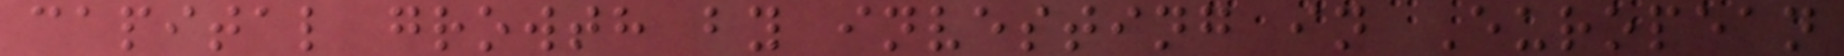capital growth by investing in European
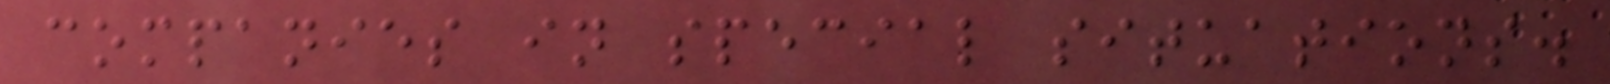companies in special situations.
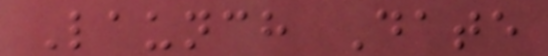Launch Date
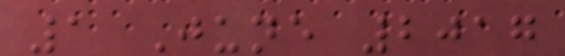1 June 2017
